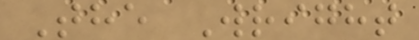The Wright
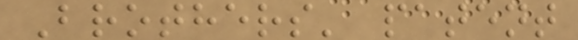Brothers' patent
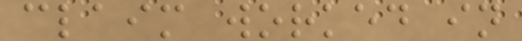claim worked in
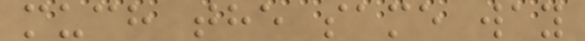much the same way
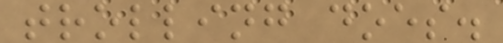trolling does.
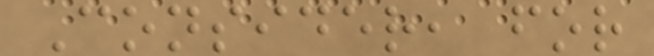Consider, for
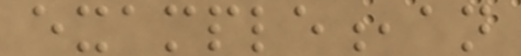example,an
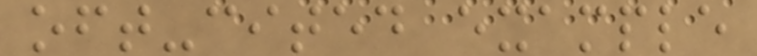oft-cited example
